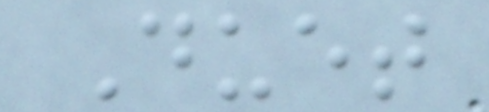Duet
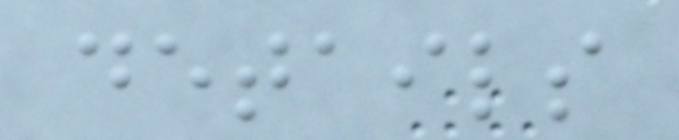details
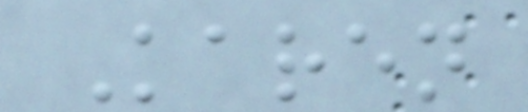Karen
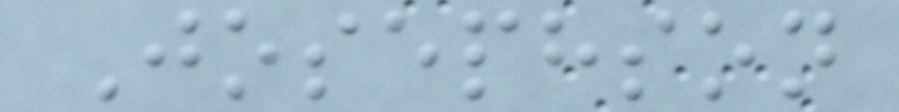Josephson
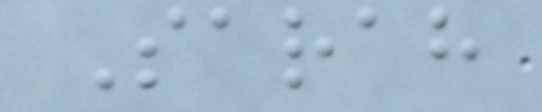Sarah
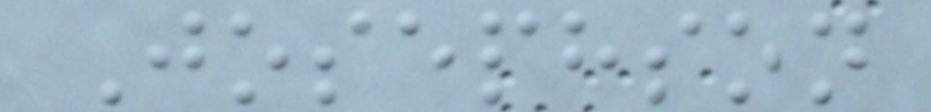Josephson
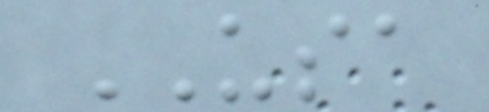USA
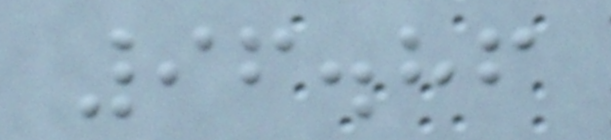96.86
